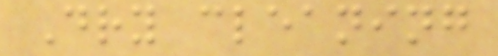Dry cleaning
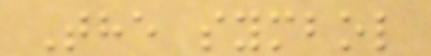The symbol
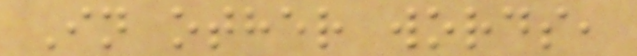In other words,
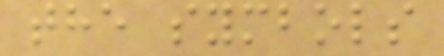the symbols
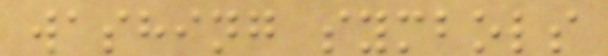washing symbols
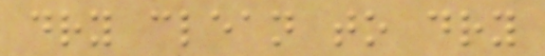dry clean to dry
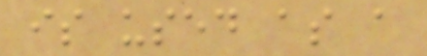is used as a
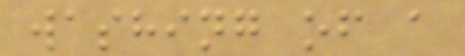washing of a
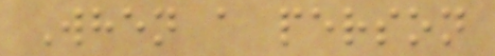When a person
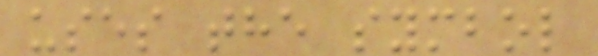uses the symbol
